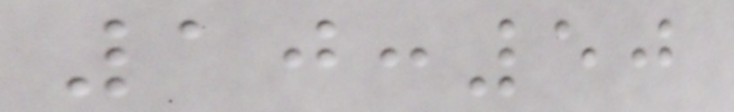10:50
